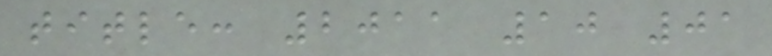title: 2011 10 01
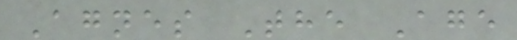Agnes The Age
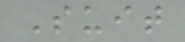Suit
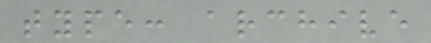type: archive
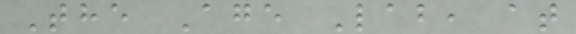The Age Lab, at
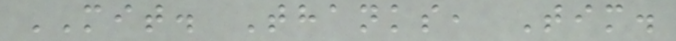MIT. Thanks, Tim.
